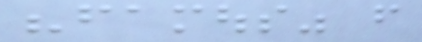"famous" from
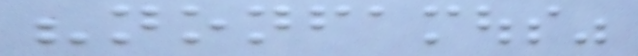"nonfamous"
